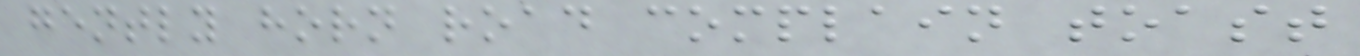gently horn road complain toast
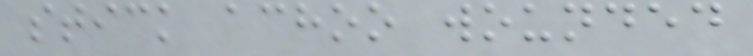stick achoo wounded
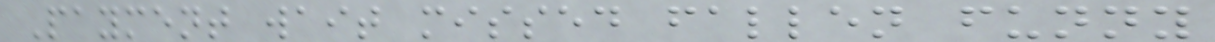Payment wait missed fallen funny
